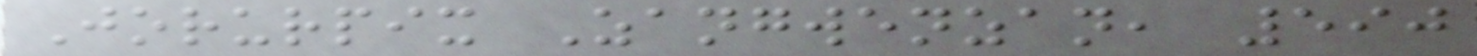Jorurpix Zangwenzan, 590
